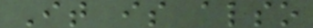It is also
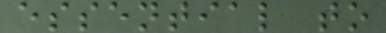essential to
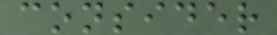consider
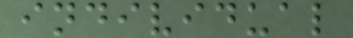individual
